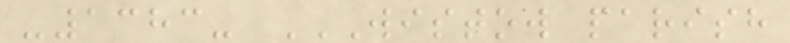-1383- WISTOW PARISH
